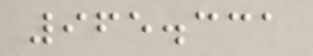965.331
